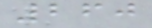260
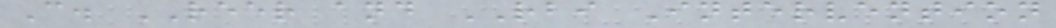C. REER and RBI Intervention
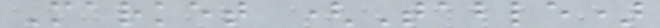Market (Table)
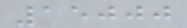15000
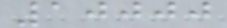10000
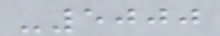-5000
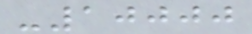-10000
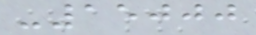-15000
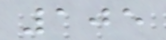105
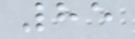85
